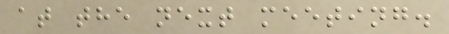at the next meeting.
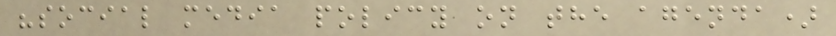"social media policy on the agenda)
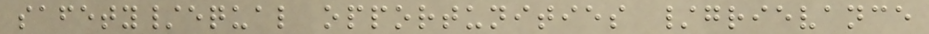safety/equal opportunities /grievance
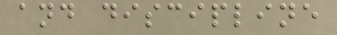and discipline
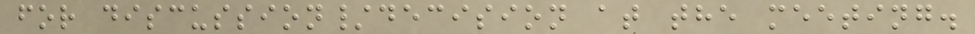for discussion/decision at the meeting.
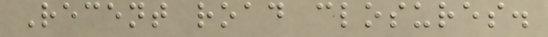Recent road closures.
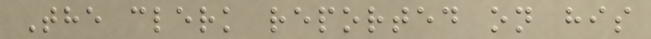The clerk reported on his
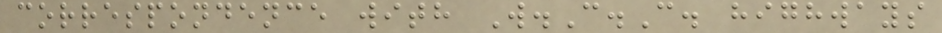correspondence with W.C.C. highways
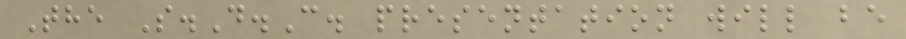The S.D.C. presentation will be
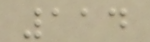114
